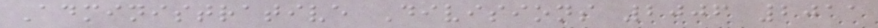Administrative Divisions 2006 2011
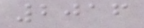2016
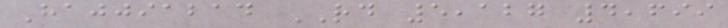Hajjiabad RD 5,127 4,699
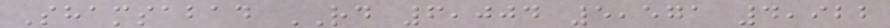Shamsabad RD 6,004 5,571 4,922
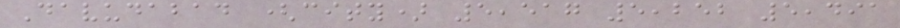Davudabad (city) 5,517 5,252 5,491
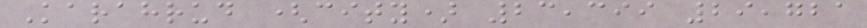Karahrud (city) 23,399 29,721
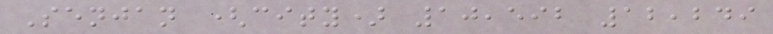Senjan (city) 10,592 12,249
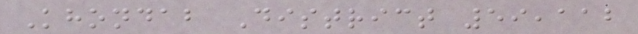Khondab District 59,112
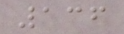136
